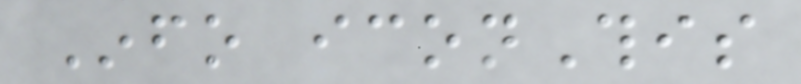Info iconThis
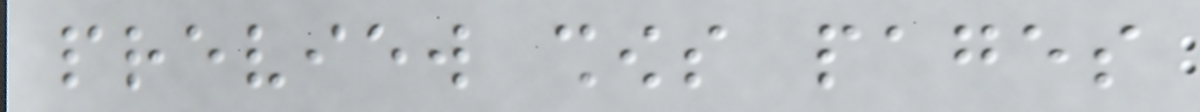preview shows pages
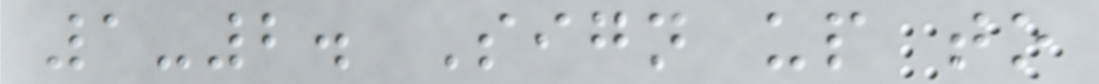1-2. Sign up to
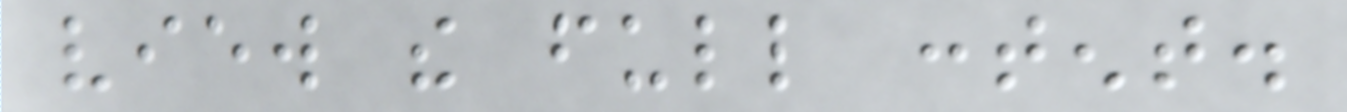view the full content.
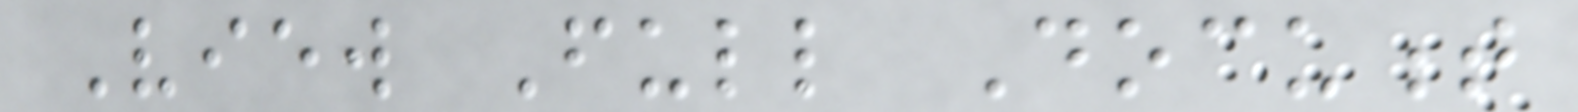View Full Document
